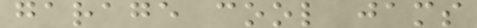garage cool jams
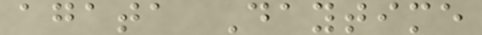agata Daytime
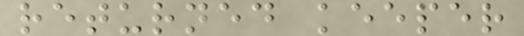returned keeper
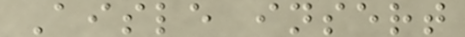Aisle insert
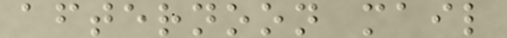afternoon mail
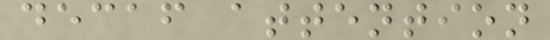decaf attention
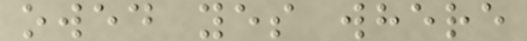owed yes where
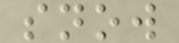snow
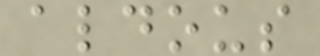aldous
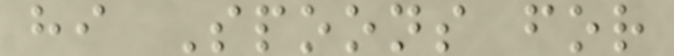hi Spoons for
